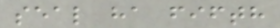seal ha fifth
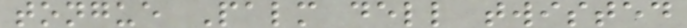tongue Palm dell twisted
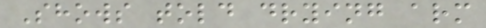Shows told drying arm
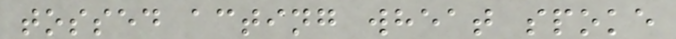tossed acting wheat spoke
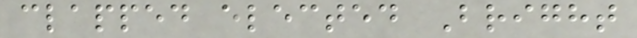clapped elected Bright
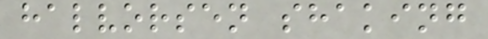halvorsen shaking
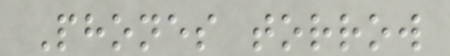Phones torrow
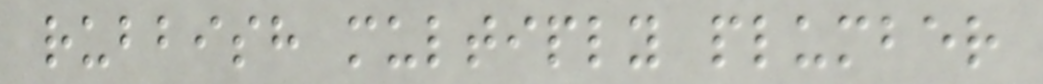rubbish multiply plumber
